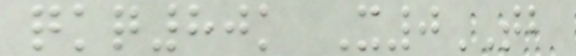qkq80k X0TB
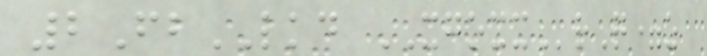2FbLKD XGOXXrQ=z
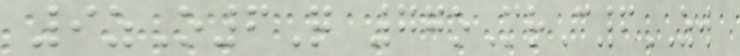9zO6Q 77oMrC6ZW
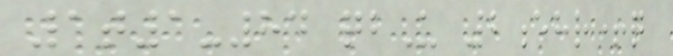1t1-84 qbU 2ehr+q
